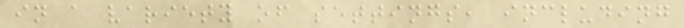in a variety of settings, including
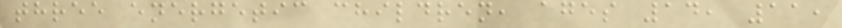three energetic children, ages 14, 11,
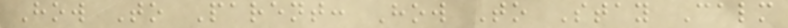How To Parent: How To Stay Calm
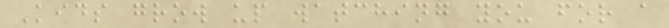Kids grow up watching you for a
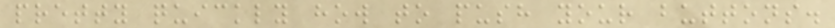pretty quickly how to push your buttons.
